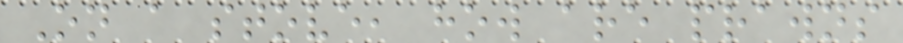On a stove, how are prawns
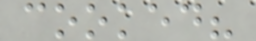cooked?
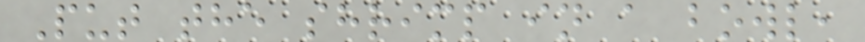Put the shrimp in a bowl,
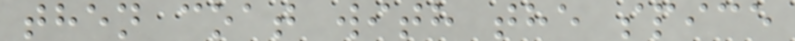then coat with the spice
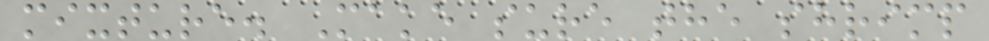mixture. Make sure the shrimp
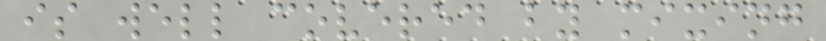is well covered by mixing
